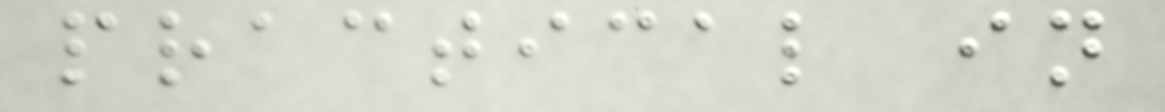practical in
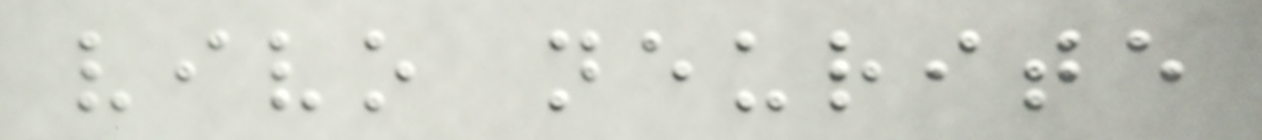vivo neurite
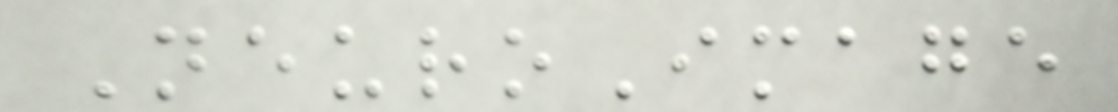NeuroImage
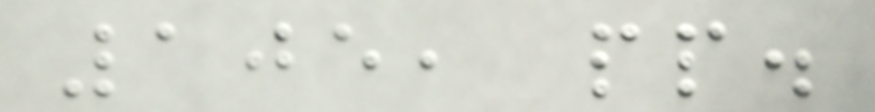105, pp.
